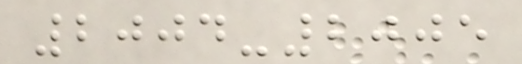2004-2005
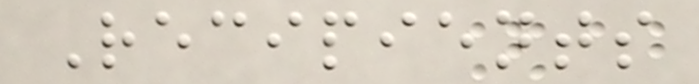Recipients
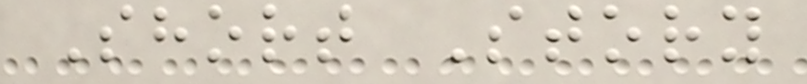Short Story
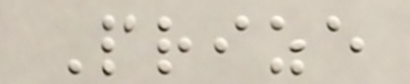Prize
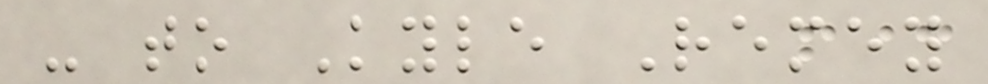- to Kyle Remey
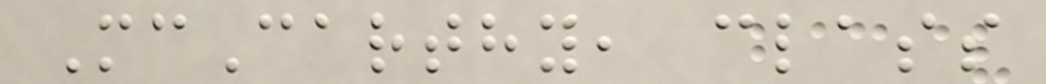McCarthy, class
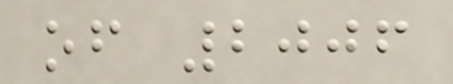of 2006
